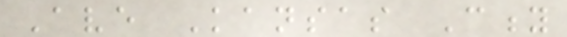Ave Kansas City
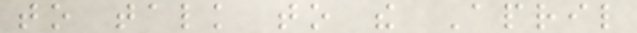to talk to the April
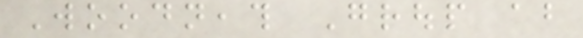Woodneath Group about
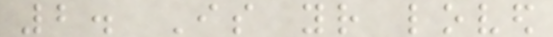2. Is your loved
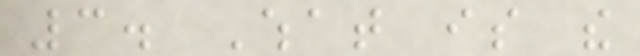3. What is the
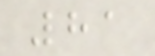81
